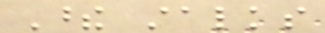These stalks
